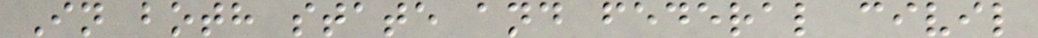In both state and federal civil
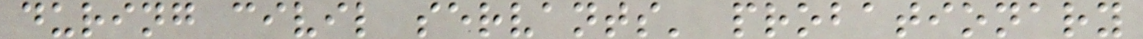during civil servants' probationary
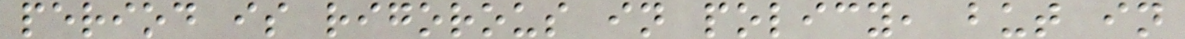period is rigorous in policy, but in
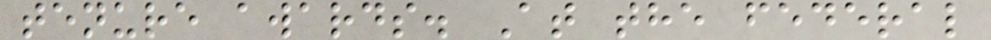tenure awards. At the federal
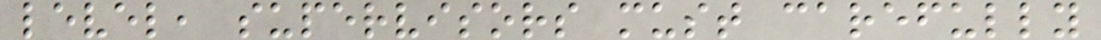level, supervisors must carefully
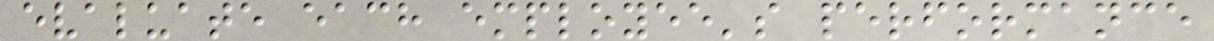evaluate each employee's performance
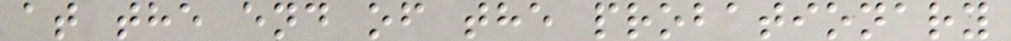at the end of the probationary
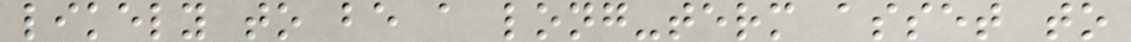likely to be a long-term asset to
